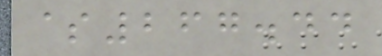$267.44
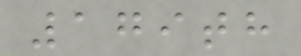179th
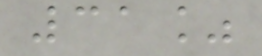31%
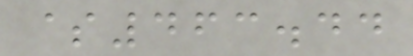$463.44
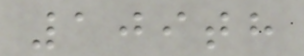109th
